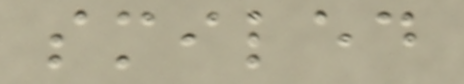smiled
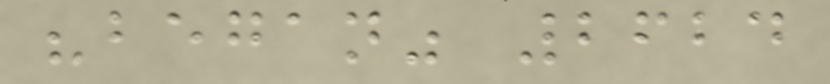"began" 2624
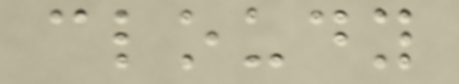cloudy
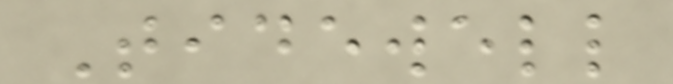Tidewell
